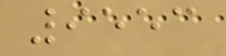9553
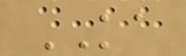KA
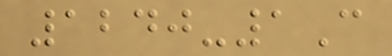1240-1C
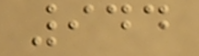944
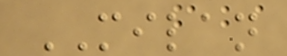MILAN
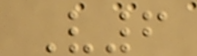V6
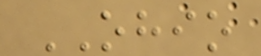OHIO
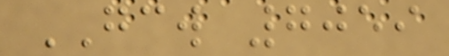GCW 7059
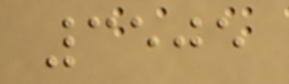3505
